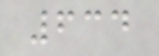634
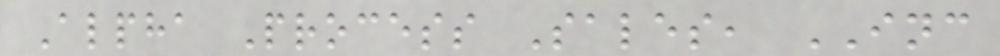Alpha Process Sales, INC
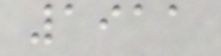1911
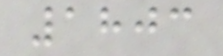1803
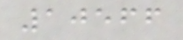10566
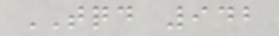TQD 942
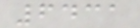6431
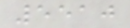5510
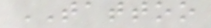TATTOO
